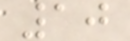10
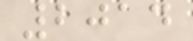2014
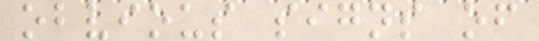obvious signs of
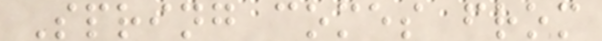Spring comes from
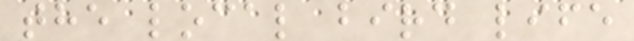the local bird life
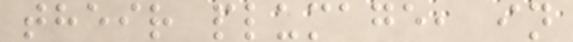their plumage, in
